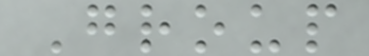Group
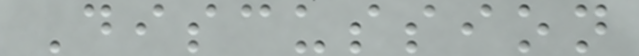Discussion
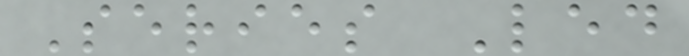Series Led
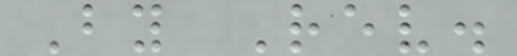By Rev.
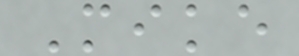Mike
